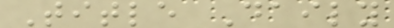Title Daily
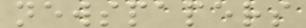newspapers
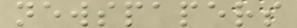newspapers
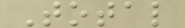Total
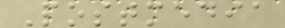Postmedia
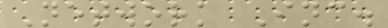Network Inc.
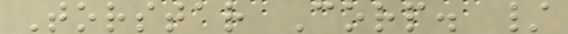Torstar Corp. /
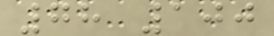78 100
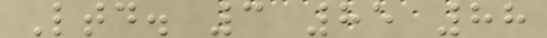Ltd. 3 85 88
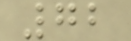72
